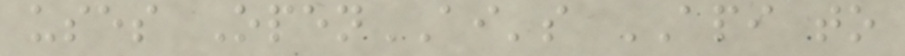uses OpenAI's API to
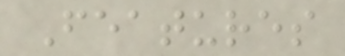Features
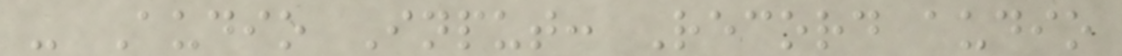- Audio Input: Record audio
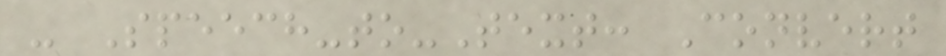- Speech-to-Text: Convert
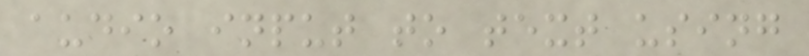audio input to text using
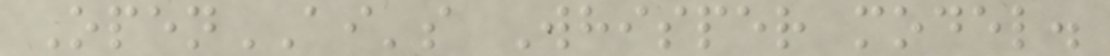OpenAI's Whisper model.
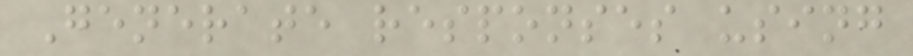Generate responses using
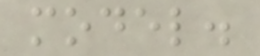model.
